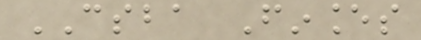CSBA Finances
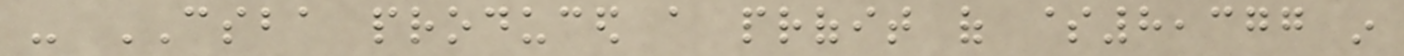- CSBA produced a profit of $8,377 in
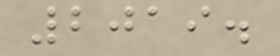2019.
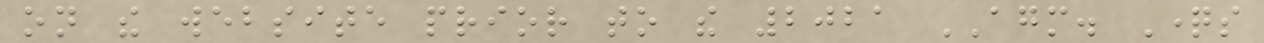on the website prior to the 2021 AGM. Questions
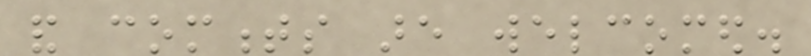and comments are welcomed.
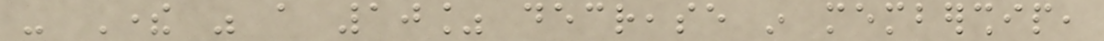- There was a 10% decrease in membership,
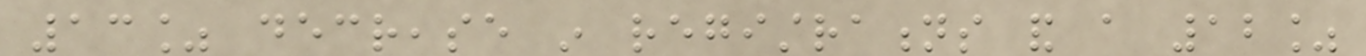13% decrease in registrations and a 12%
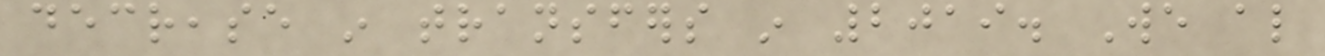decrease in transfers in 2019. We also
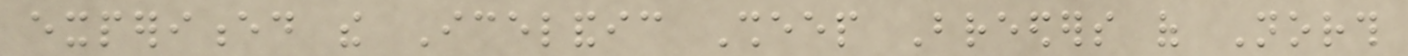experienced the Icelandic Sheep Breeders of North
